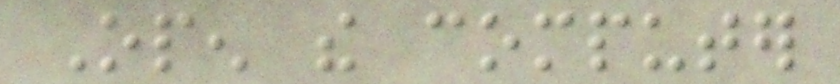Open the computer
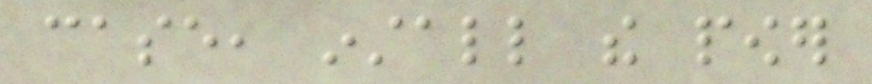case, install the power
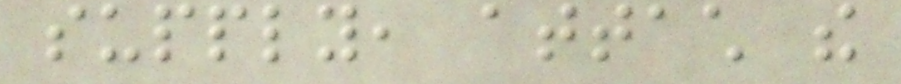supply, attach the
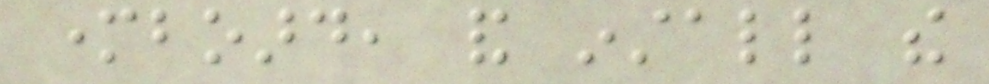motherboard, and install the
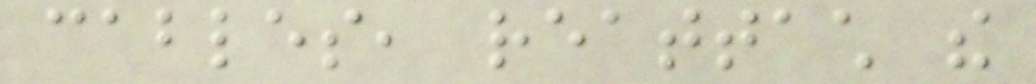cables, reattach the
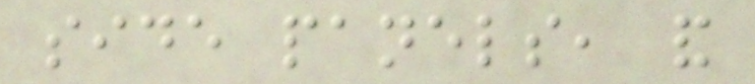side panels, and
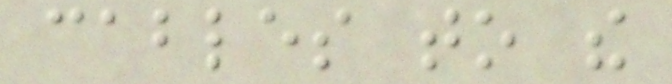cables to the
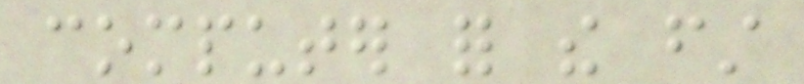computer for the first
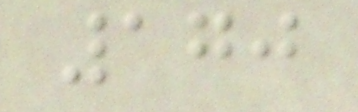170
